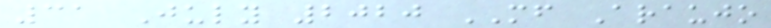31 July 2020 MF Araujo
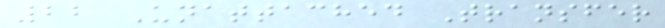22 Unattached Transfer
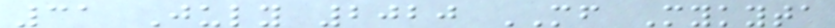31 July 2020 MF Mykyta
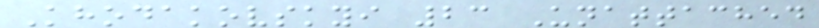Khodakovskyi 23 Unattached
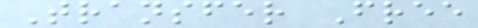Transfer Free
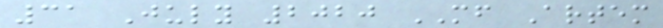31 July 2020 MF Artem
